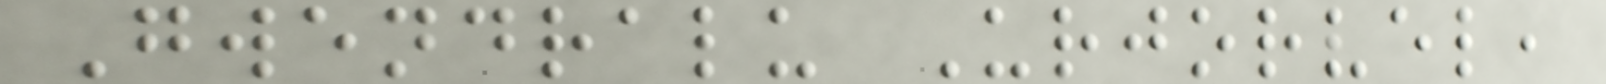Gwendralu Urjorvel,
